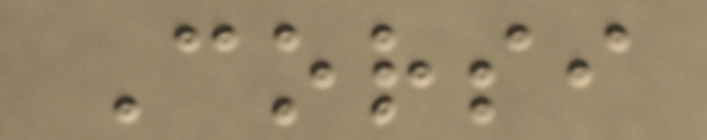Corsi
